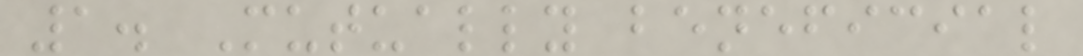1. Mutually beneficial
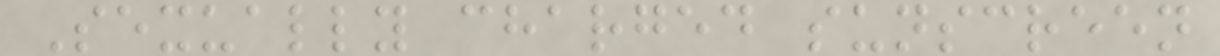Sexually charged sunscreen
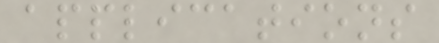applications
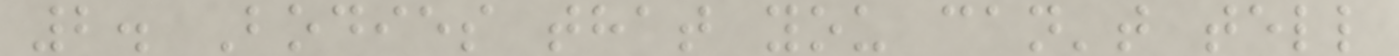2. Bodies that you can't tell
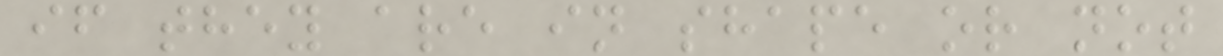if they are in shape or not
